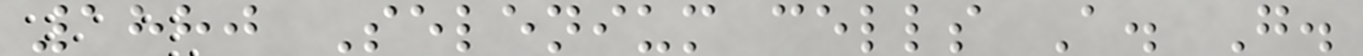1880 Selenium cells A. G.
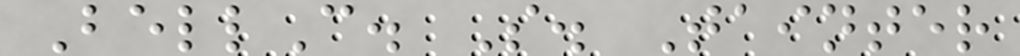BellC. S. Tainter
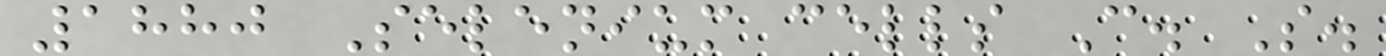1880 Selenium cells C. S.
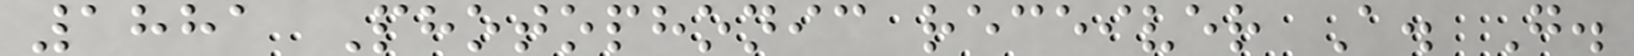1881 Photophonic receiver A. G.
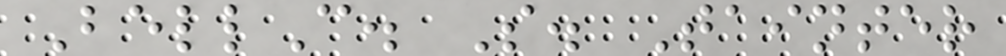BellC. S. Tainter
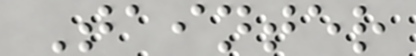Tainter
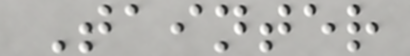Tainter
